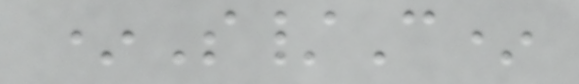*S/C*
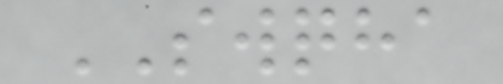SWQHA
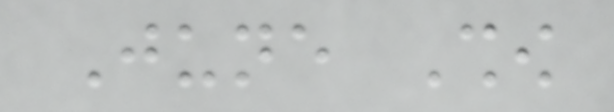June Show
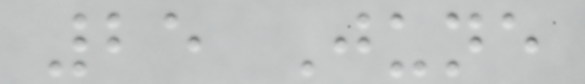25 June
